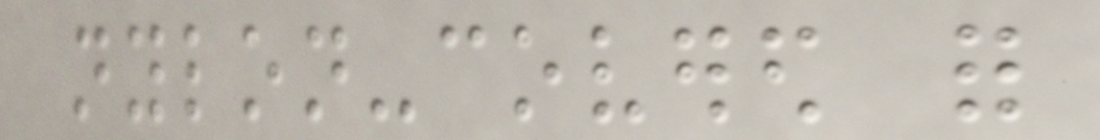nylon-covered for
